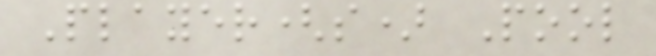Player(s) Pool
